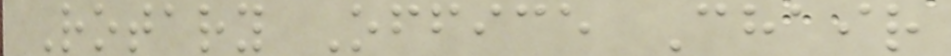Rotary Office Chair
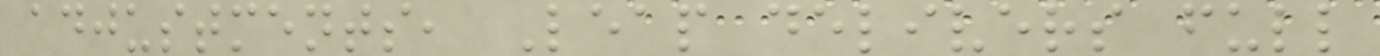adjustments, Leap delivers full
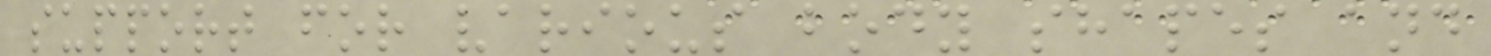support for various body shapes and
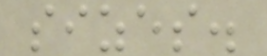sizes.
